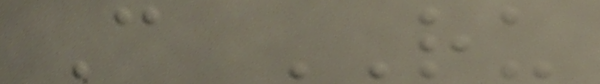C RU
